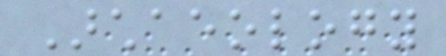Archaeology
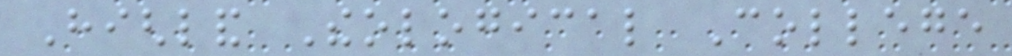Highland Theological College
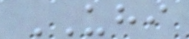UHI
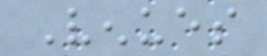Venues
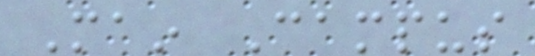Main Campus
